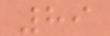89
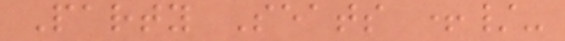Party Seats +/-
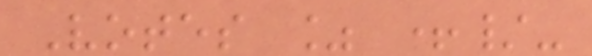Votes % +/-
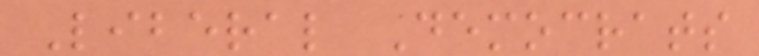Liberal Democrats
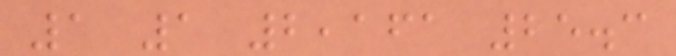1 1 2,161 25.3
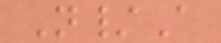N/A
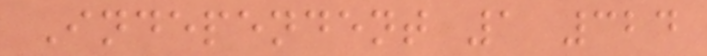Independent 1 324
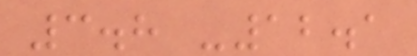3.8 -12.1
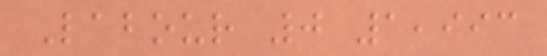Labour 0 1,993
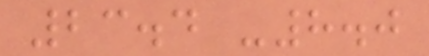23.4 -8.0
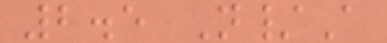2.5 N/A
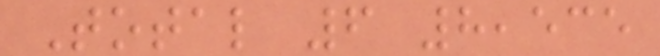Total 6 8,535
